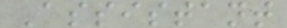Assistant
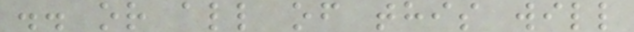.. or all of this will
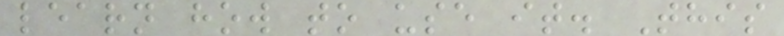learn how to use it. This
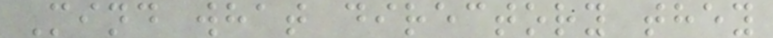Mind what directory they
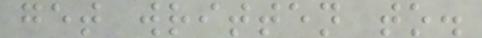get written to.
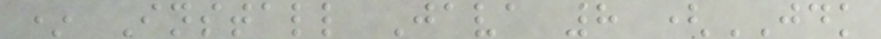* Install Java 8 (JDK
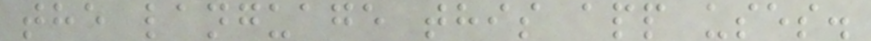the language this app uses.
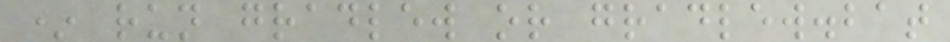* run gradlew or gradlew.bat
